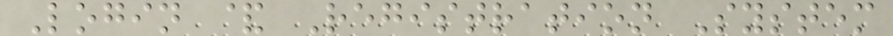Login & Registration System
